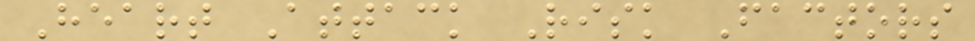Heart Attack Risk Factors
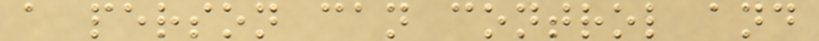a person can control and
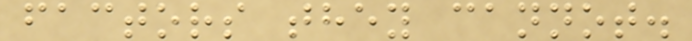factors they cannot.
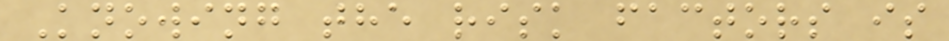Knowing the risk factors is
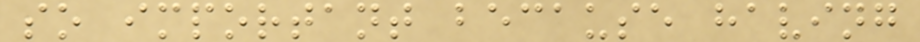so important because having
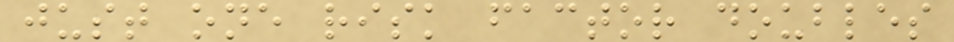just one risk factor doubles
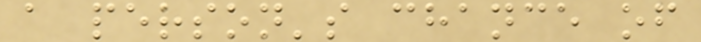a person's chance of
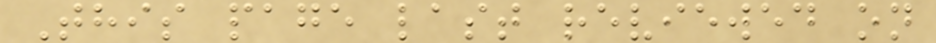This page last reviewed on
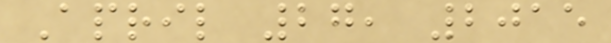April 27, 2015
